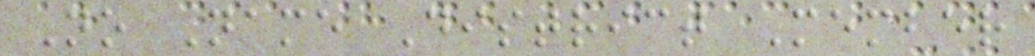No Name District Member
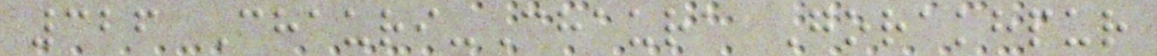326 Chauri-Chaura Gorakhpur
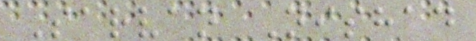Sarvan Nishad
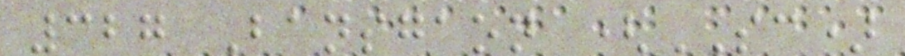327 Bansgaon (SC)
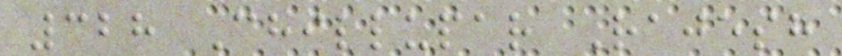328 Chillupar Rajesh
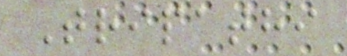Tripathi
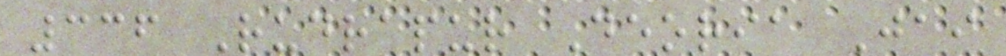336 Rudrapur Deoria Jai
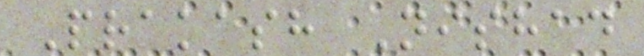Prakash Nishad
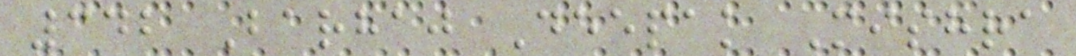342 Barhaj Deepak Mishra
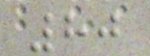80
